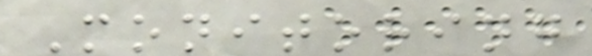Monitoring
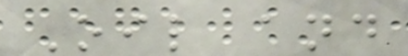Oil and
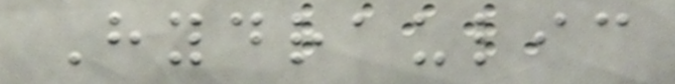Hydraulic
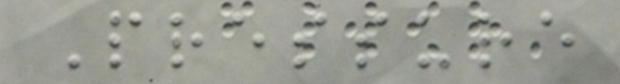Pressure
